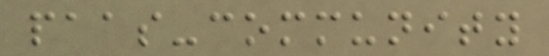paas-community
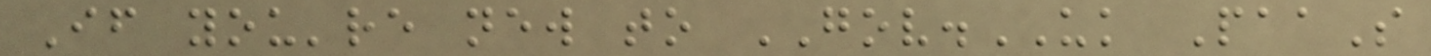If you're new to GOV.UK PaaS
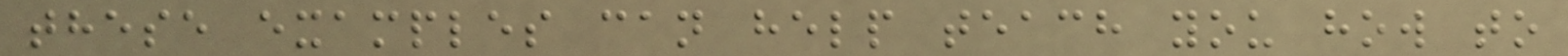these examples can help teach you how to
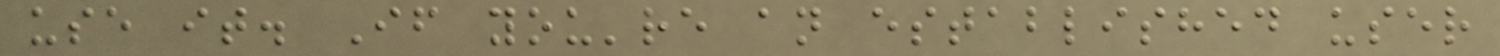use it. If you're an established user
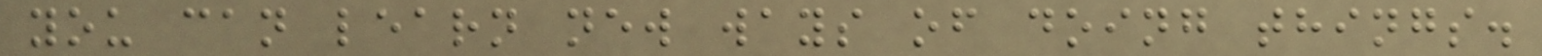you can learn new ways of doing things.
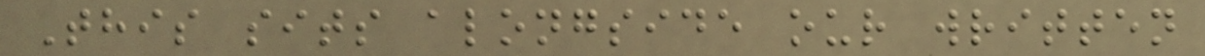This sits alongside our written
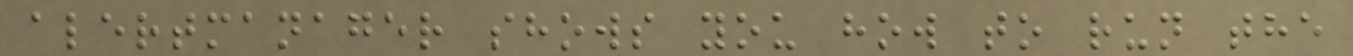alertmanager shows you how to run the
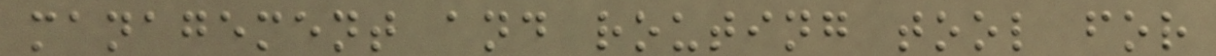management and routing tool for
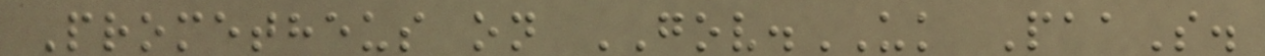Prometheus on GOV.UK PaaS.
